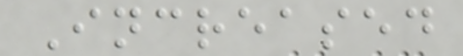Increased
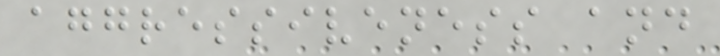aggressiveness and
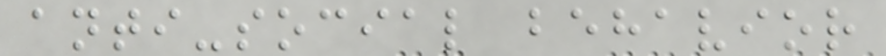anti-social behavior
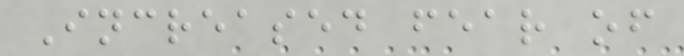Increased fear of
